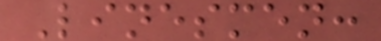Linesmen:
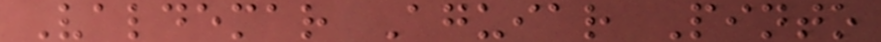Valdemar Aguiar Pinto
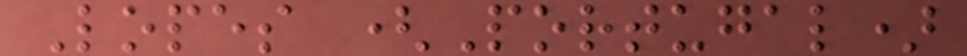Lopes (Portugal)
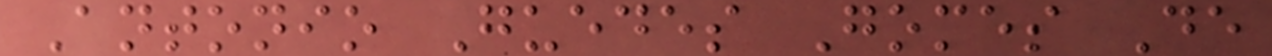Antonio Guedes Gomes De
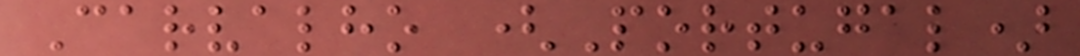Carvalho (Portugal)
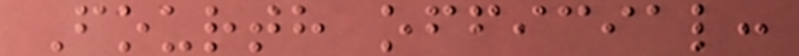Fourth official:
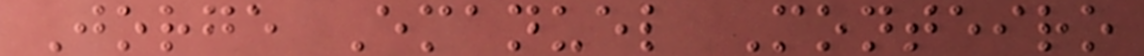Jorge Emanuel Monteiro
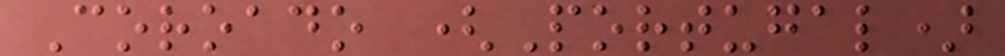Coroado (Portugal)
